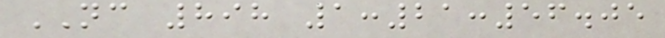NC 898 1:21:56.05
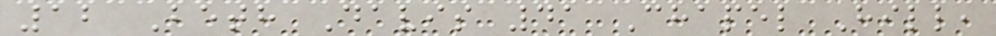12 Beth Davis 41 Chapel Hill,
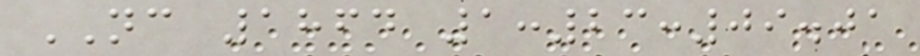NC 1864 1:23:09.01
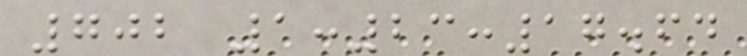702 1:23:17.64
